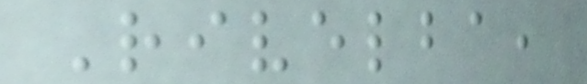Rivelba,
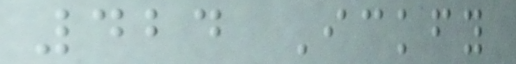424 Ickfy
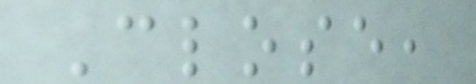Close,
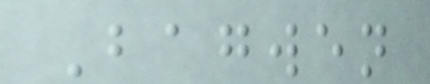Bagwen
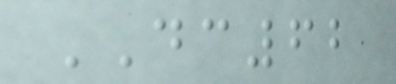DC62
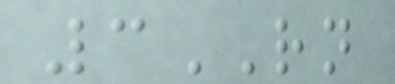3RN
